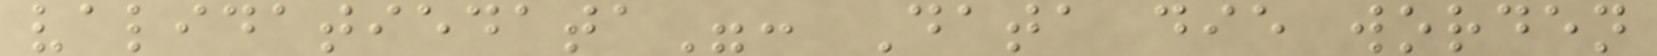validatiedata": Data die worden
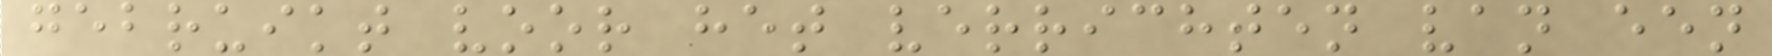gebruikt voor het verrichten van een
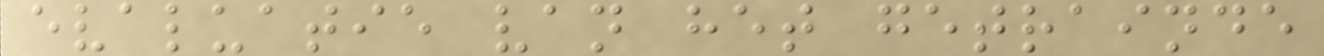evaluatie van het getrainde
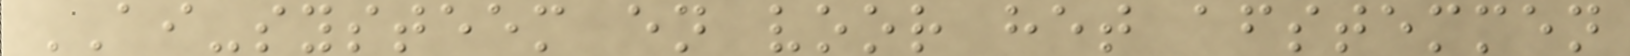AI-systeem en voor het afstemmen
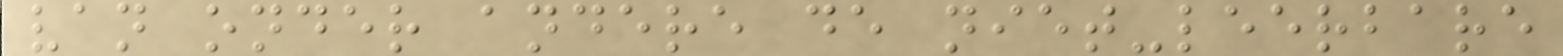van onder andere de niet-leerbare
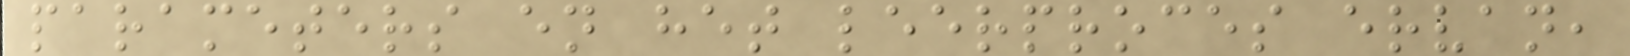parameters en het leerproces ervan,
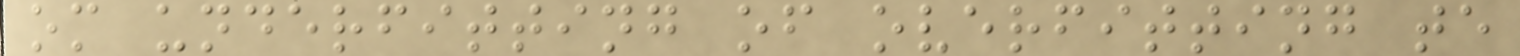om underfitting of overfitting te
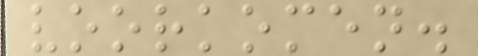voorkomen.
